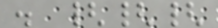. {{{
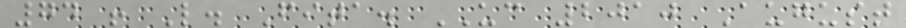74 ! L. Fita. UC 2010 August
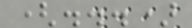(...)
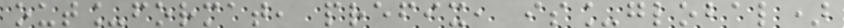out_format, prefix, is_global)
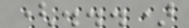(...)
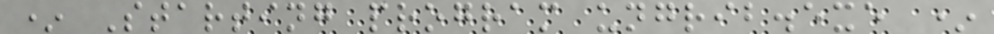* Starting program ungrib.exe *
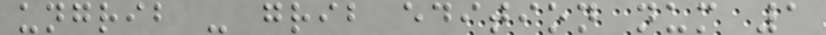ungrib - grib edition num 1
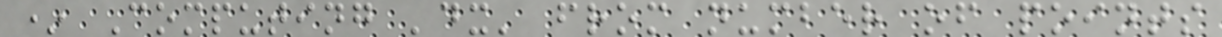* Computing 'dx' from number of points
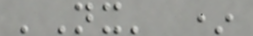'Nx' *
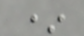*
